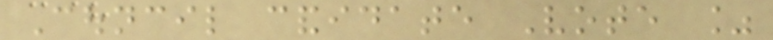Council candidate Vote %
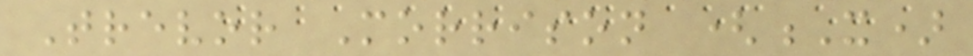Trevor Morrison (X)
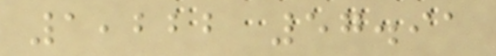1,222 57.91
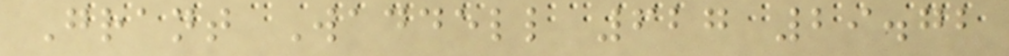Grant Waddell 627 29.72
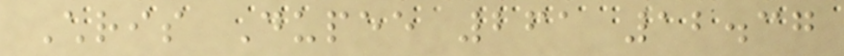Chris Dupee 261 12.37
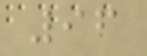96
